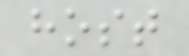host
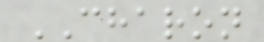CHARON
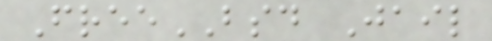FreeBSD Jail
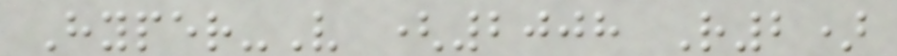Hyper-V (2008 R2)
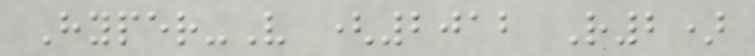Hyper-V (2012 R2)
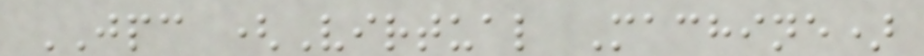JPC (Virtual Machine)
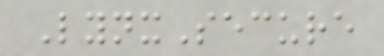LynxSecure
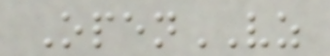OpenVZ
